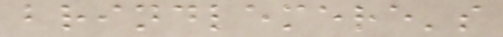brindlemere's
